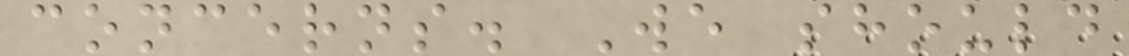concerns. We should
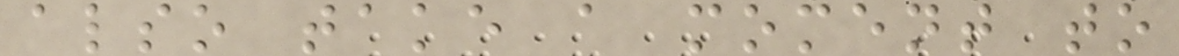also take a moment to
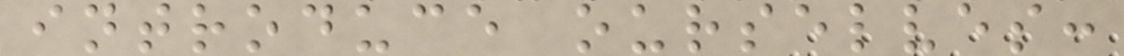introduce ourselves:
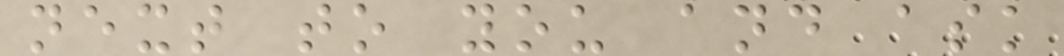next to you and ask
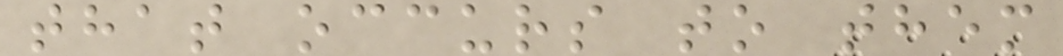that occurs to them
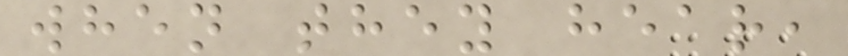when they hear,
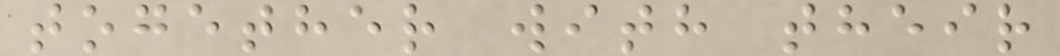together with their
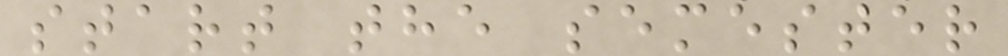start the semester
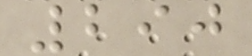290
